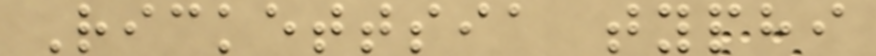Rickettsia typhi
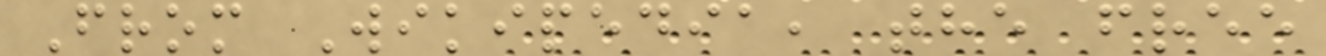From Wikipedia, the free
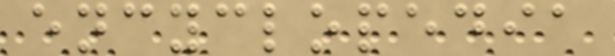encyclopedia
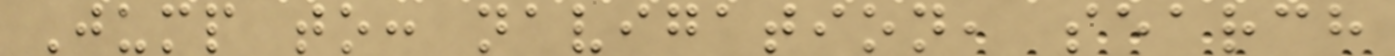Jump to: navigation, search
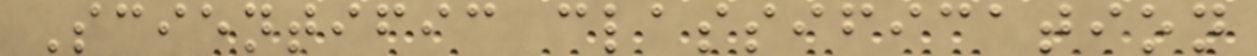Scientific classification
